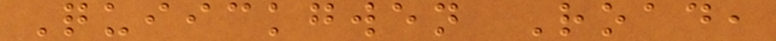Quiickgwen Road,
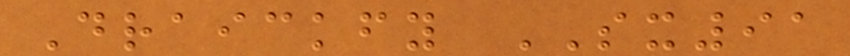Draickfy SX91
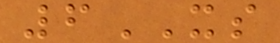6XS
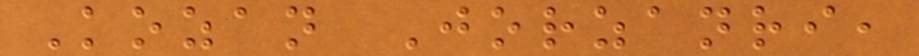Kozan Jorzanri,
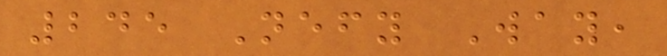245 Nefy Way,
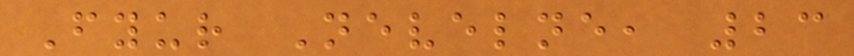Fyur Nevelne, 23
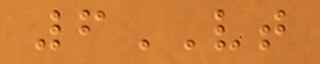6VT
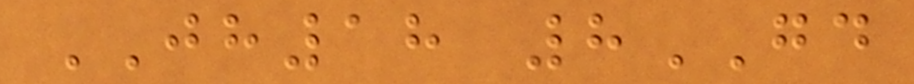JH18 8GD
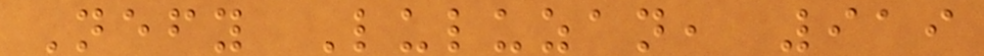Nefy Luluzan, 919
